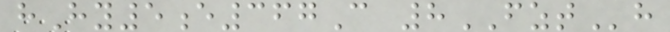hHy5e367C 8FZTh
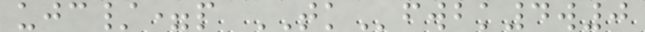ujc/=p TKfwbk4w0
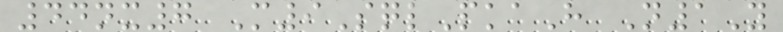44nx7 M9SqlPkaH N1Y
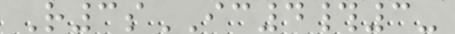R3sIC4#3-
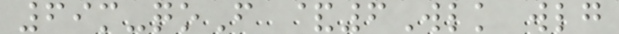69m-qoF &6Wlk wlg
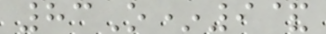83O*9&
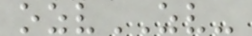ozvZV-
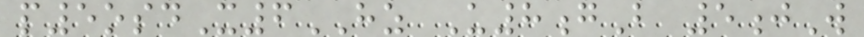p5osdX6HZ U8gB 5jW
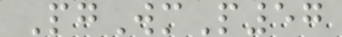PgWmP57
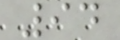94
